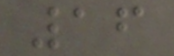16
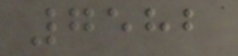7582
